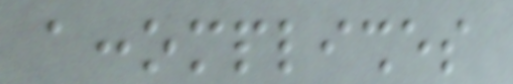accomplishes
